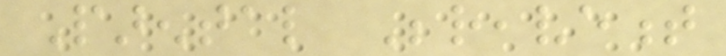Parental Bereavement
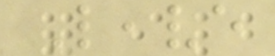Leave
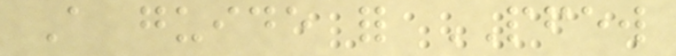A guide for PFEW
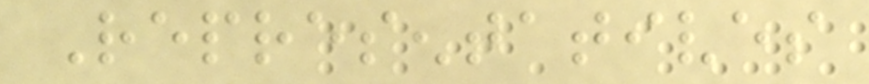Representatives
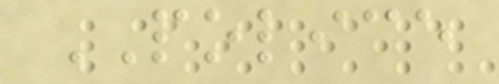POLICE
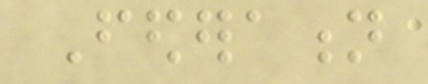Federation
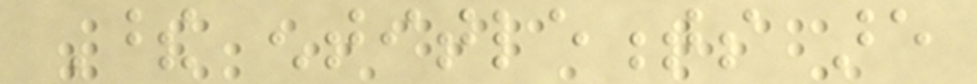These entitlements are
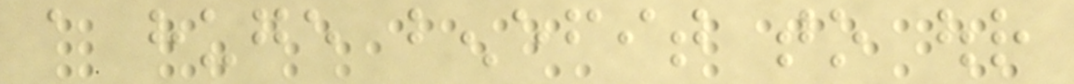a huge benefit to our
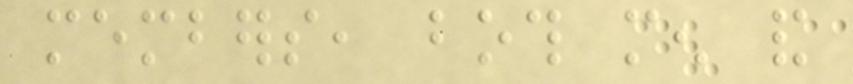members, both men and
